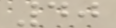40
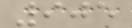905
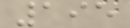195
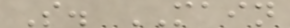S. MAIN
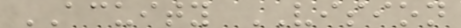ACUITY VISION
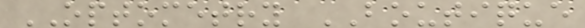OPTOMETRY BOUTIQUE
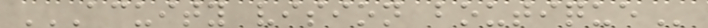ACUITY VISION BOUTIQUE
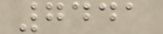7441
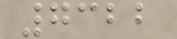7322
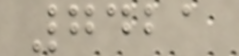7421
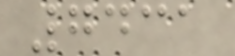7431
